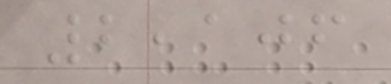2,106
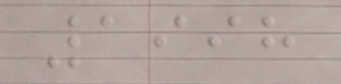1998
